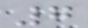7
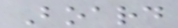Board
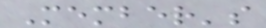Member's
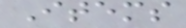Items
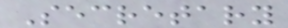Secretary
